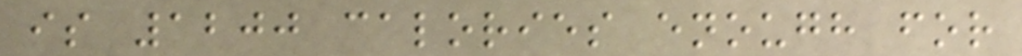is 1200 calories enough for
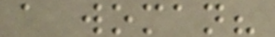a woman?
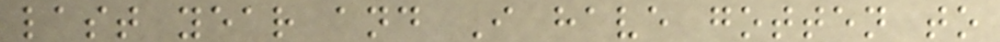last year and I have gotten to
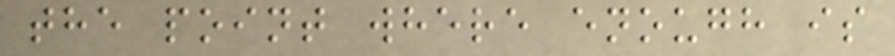the point where enough is
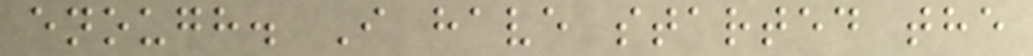enough. I have started the
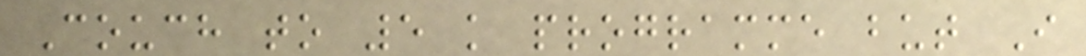Couch to 5 k programme but I
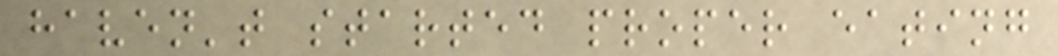haven't started proper eating
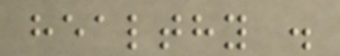healthy .
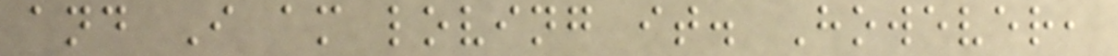and I am loving it. However,
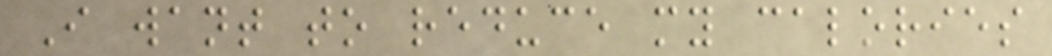I want to reduce my calories
